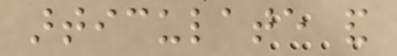articulate and
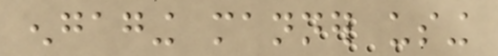engaging manner using
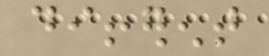different
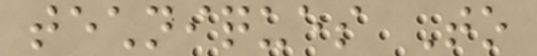techniques To
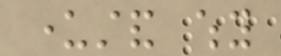understand why
